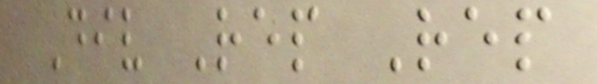Div Rep Rep
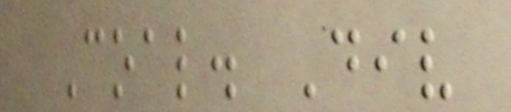Coal. Div
